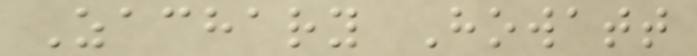Zachary Howatt
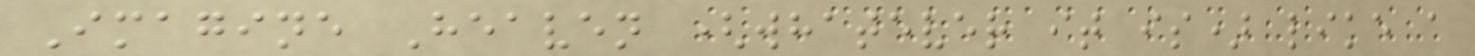Imagine Heaven (whatever it is) like a
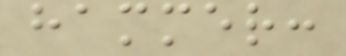hammer:
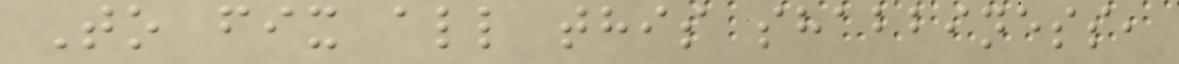To fix all this shabbiness,
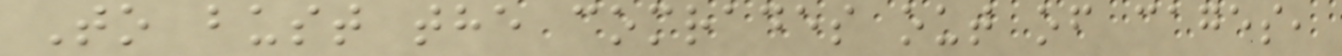To bust the comrades out of cages,
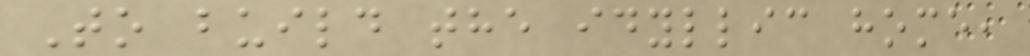To build the idyllic home,
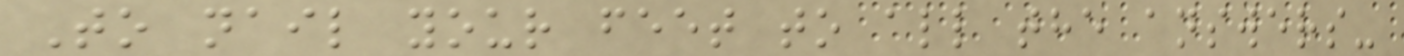To nail your feet to all the answers-
